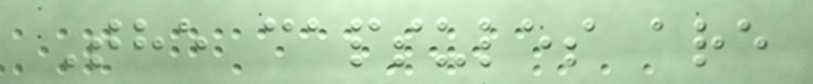The capsules are
